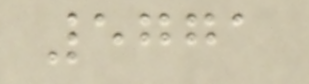5771
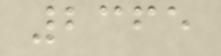2365
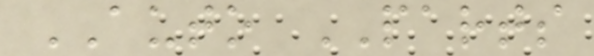AUTO PARTS
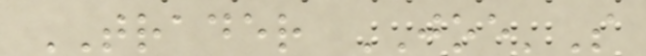TRADER JOE'S
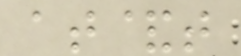at&t
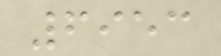6953
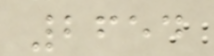2654
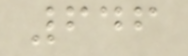646
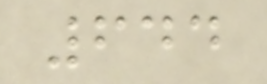644
